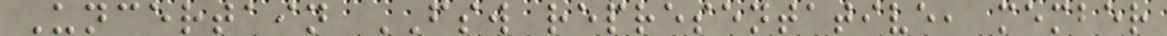Uncertain FSW representative, member
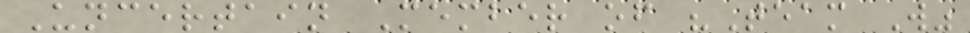Uncertain Member of "Team W"
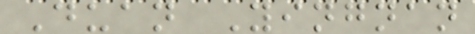Duan Yingnan
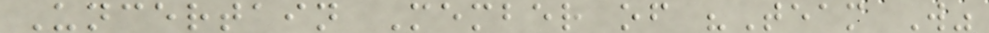Uncertain Member of "Team W"
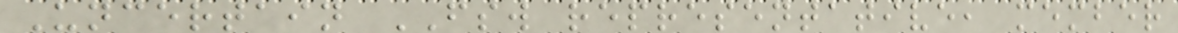Uncertain FSW representative, member
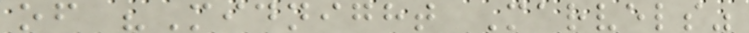of "Midnight Marvels"
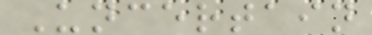Uncertain
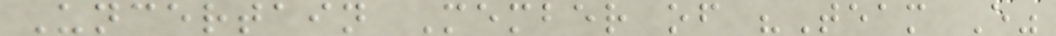Uncertain Member of "Team E"
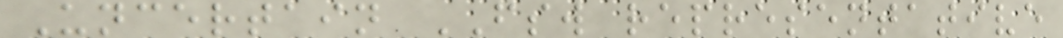Uncertain FSW representative
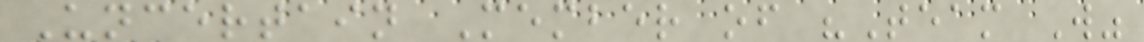Uncertain Member of "Team W"
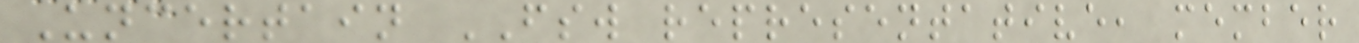Uncertain FSW representative, member
